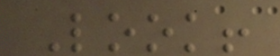Look!
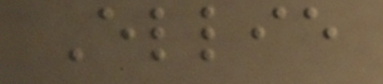Ellie
